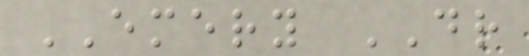EMERY DR
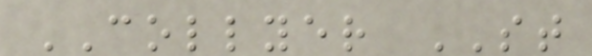COLLYER ST
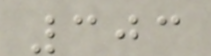303
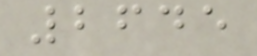2645
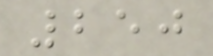250
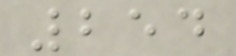254
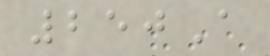250A
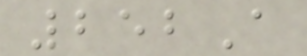252A
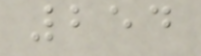254
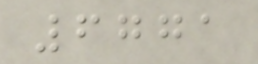6771
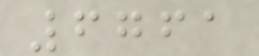6761
